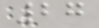27
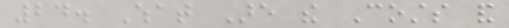24. What Are the Costs and
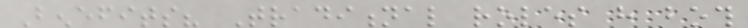Benefits? Traditional roles have both
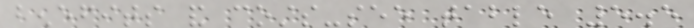benefits and costs-see table 5.5
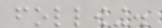following.
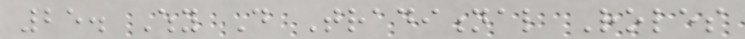25. Why Do Traditional Roles
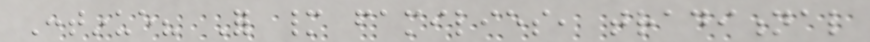Continue? For many families, traditional
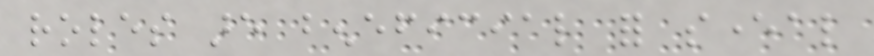roles are beneficial for several
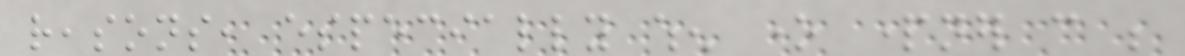reasons, especially when one partner can be
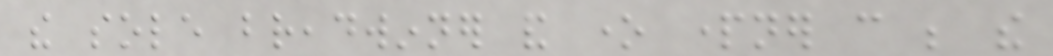the sole breadwinner and one partner can be the
